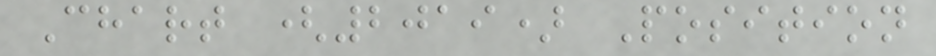Chart (2019) Position
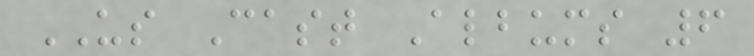US Cast Albums 6
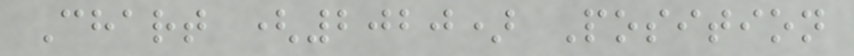Chart (2020) Position
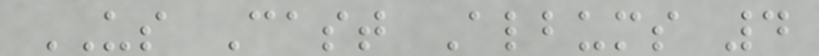US Cast Albums 4
